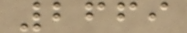2669
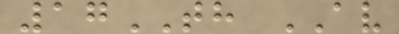17TH AV
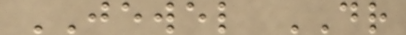JEWEL DR
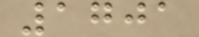1701
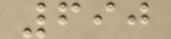690
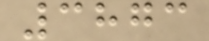3873
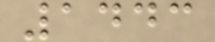1443
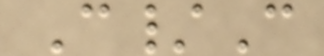C/C
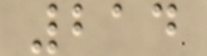214
